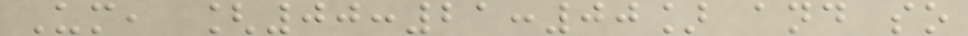Um, [00:21:00] and so
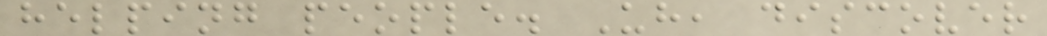helping people. Uh, discover
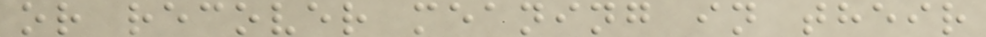or recover meaning in their
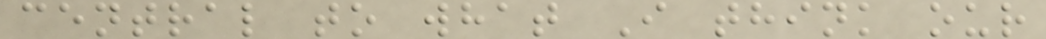central to what I think our
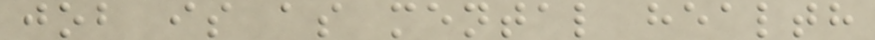job is as mental health
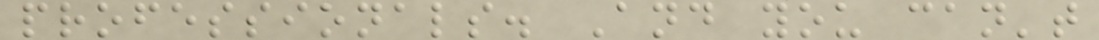professionals. And you can't
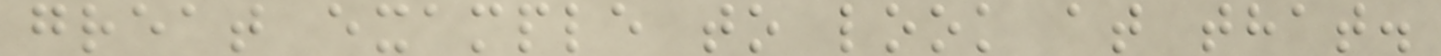great example to look at that.
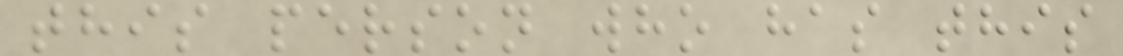this person who has this
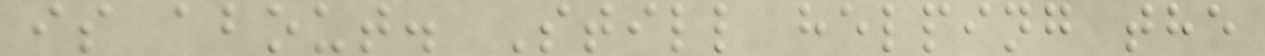is about. Still helping the
